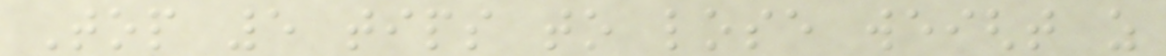Top 5 tips to lose weight as
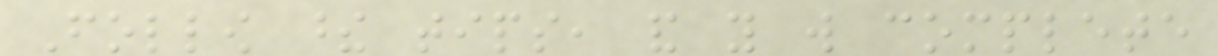Follow these tips, and you will complete
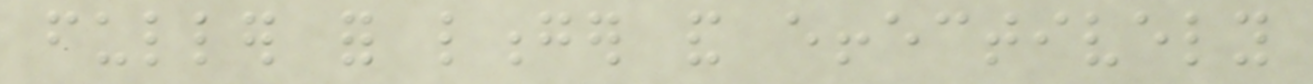fuller for longer and effectively
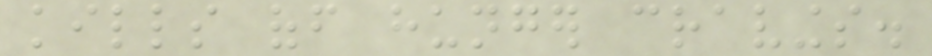kills off hunger cravings.
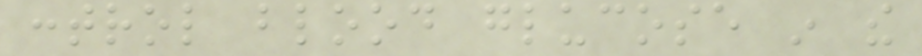control blood glucose in the
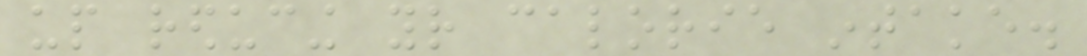up reducing your calorie intake.
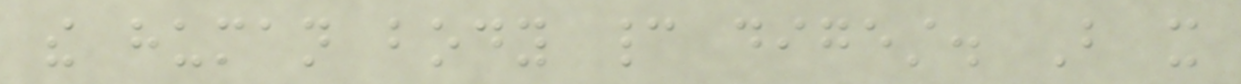the human body cannot digest. But it
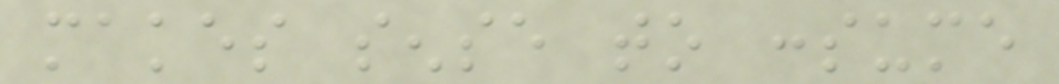makes sense to consume
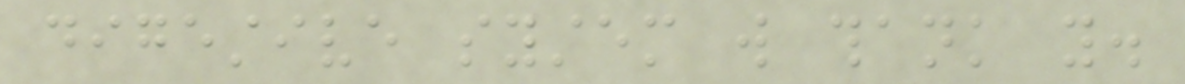digestive system will thank you.
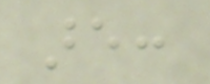are:
